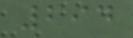294
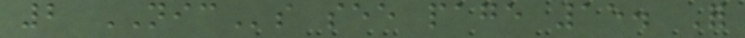2 NICs see page 15. For
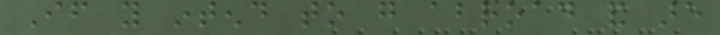If you intend to go abroad and are
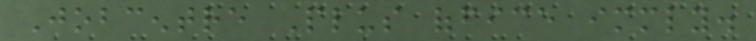Jobcentre Plus office immediately.
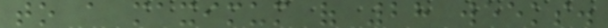to a maximum of 28 weeks.
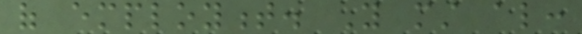of employment. You must also:
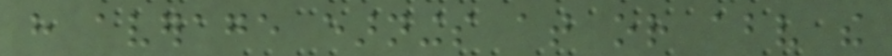have average earnings at or above the
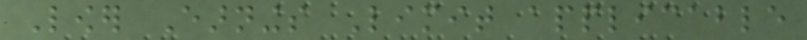Lower Earnings Limit applicable
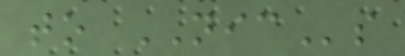to NICs
